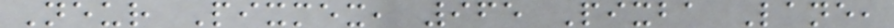Neur Pixmex, 965 Pixba Lane,
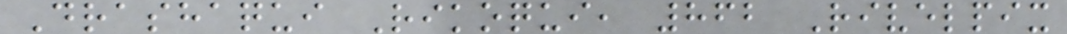Drashaqui Rikoqui, 862 Rivelpix
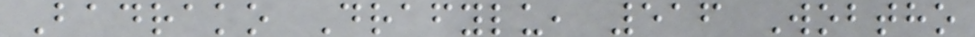Badrako Drafylu, 516 Wobtho
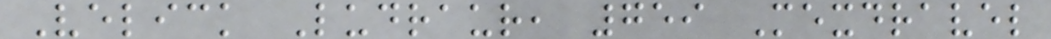Velick Ludraur, 759 Mexdravel
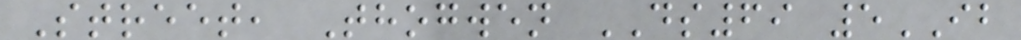Street, Thogwen DS69 5IB
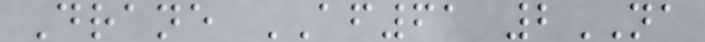Drane AF61 2NA
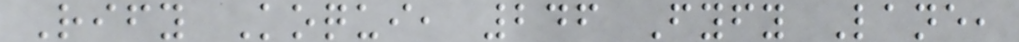Rify Koqui, 246 Fyfy Lane,
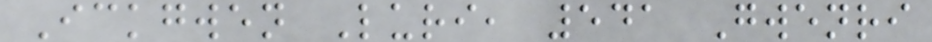Ickgwen Luri, 541 Gwenri
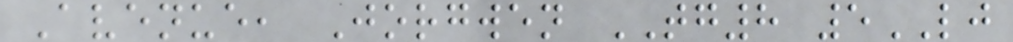Avenue, Jorgwen TG8 5LJ
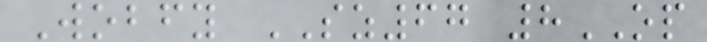Wobfy SZ67 8OP
